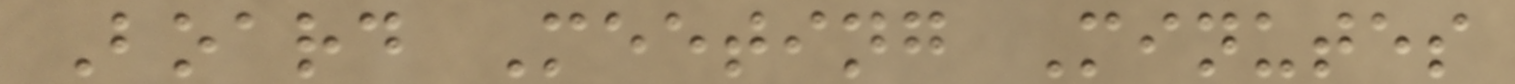Board Meeting Minutes
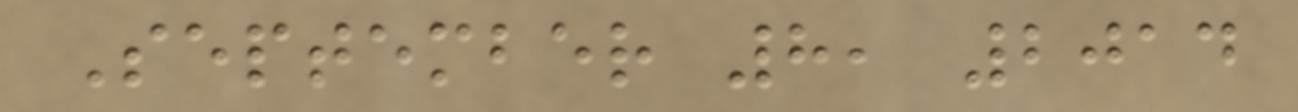September 8, 2014
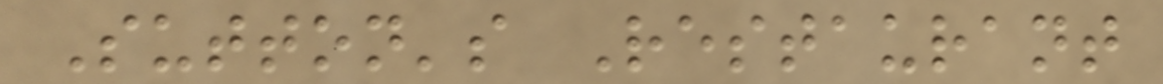Sutton's Restaurant
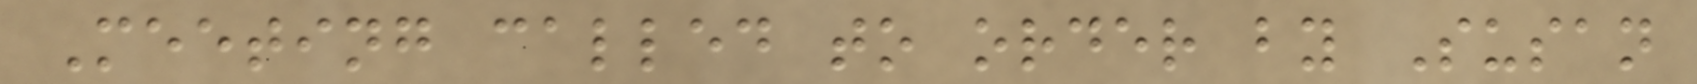Meeting called to order by Susan
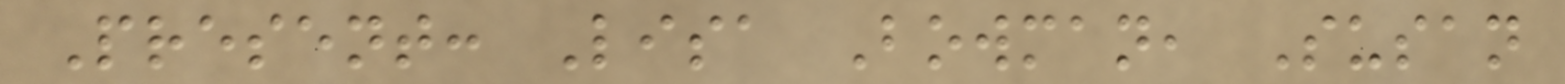Present: Lisa Bowman, Susan
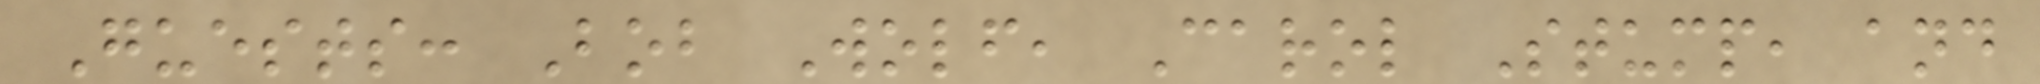Guests: Bob Wolf, Carol Stump, and
